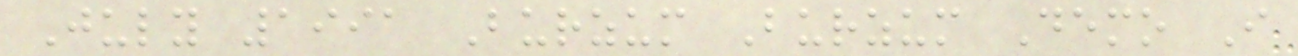July 1991 Burzum Burzum Demo I
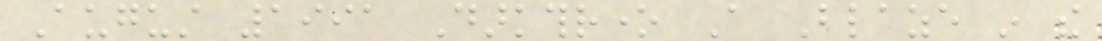August 1991 Darkthrone A Blaze in the
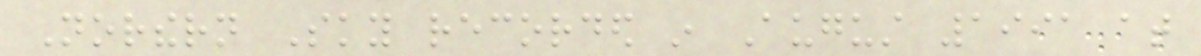Northern Sky recorded in August 1991 at
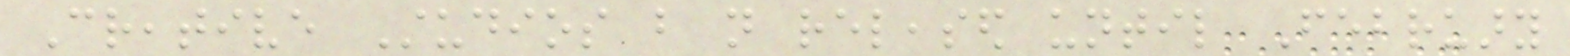Creative Studios but not released until February
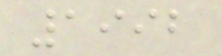1992
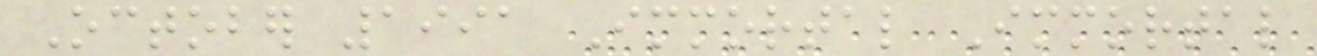October 1991 Immortal Immortal
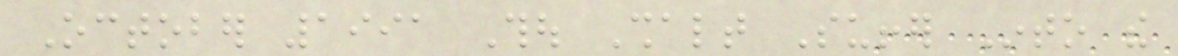October 1991 Thou Shalt Suffer Into the
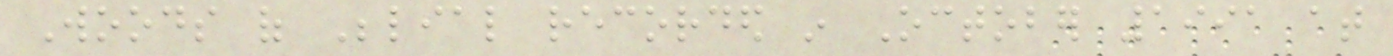Woods of Belial recorded in October 1991 at
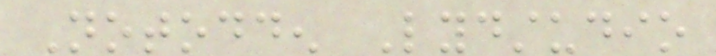Notodden Lydstudio
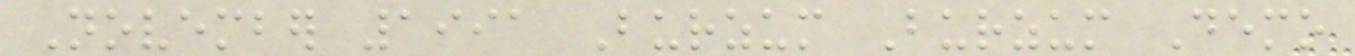November 1991 Burzum Burzum Demo
